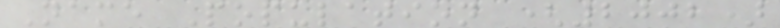Name Population (2002)
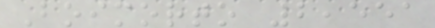Boimorto 2,551
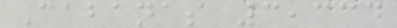Cabanas 3,334
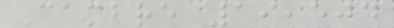Cambre 19,504
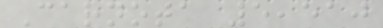Carnota 5,510
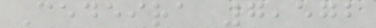Cedeira 7,572
